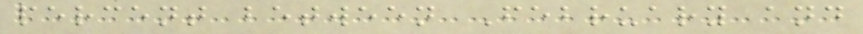percent between February and
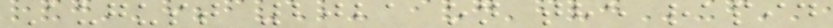August 2021 on the rapid
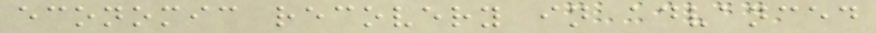economic recovery in advanced
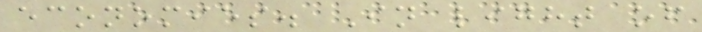economies. In light of
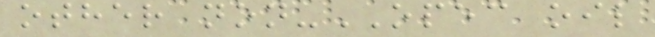other non-OPEC oil
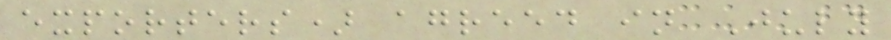exporters) agreed in July
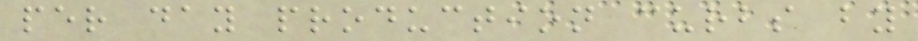per day production curbs by
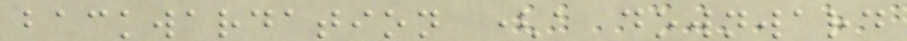backwardation (a downward
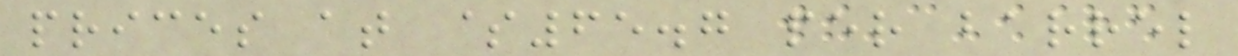prices at $65.7 per barrel
